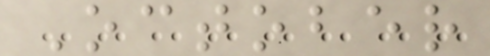October
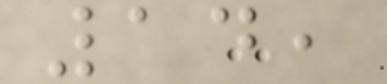14,
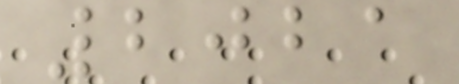2021
